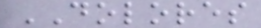DOLORES
